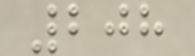208
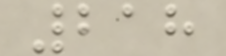218
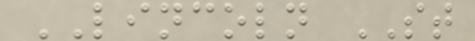LINCOLN ST
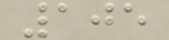105
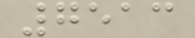7513
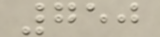750
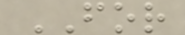FOR
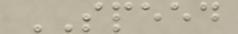SPEED
